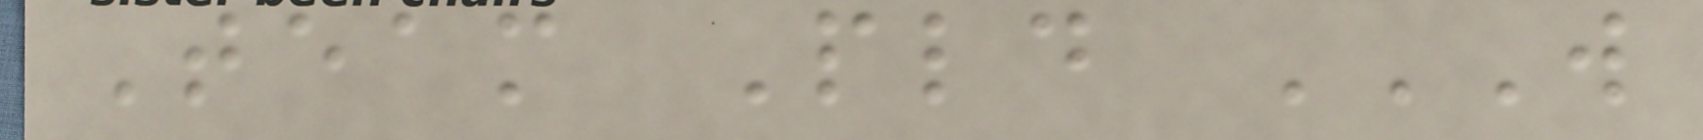Team Pld W
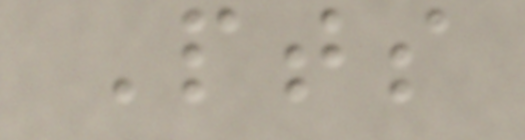Pts
